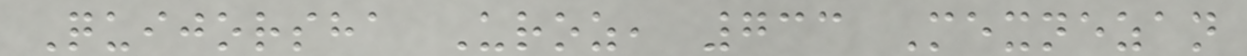Quijorsha Uroz, 733 Mexnezan
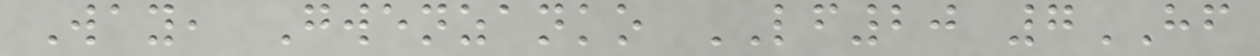Way, Gwenzanko LF20 7HF
